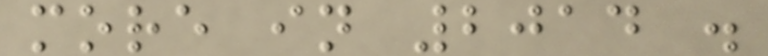more in 2014 .
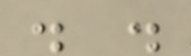. .
